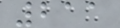211
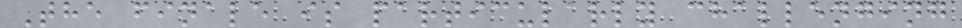The finale is particularly challenging
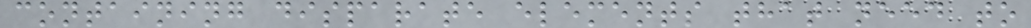containing disparate elements that need to
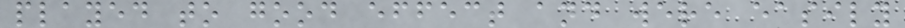played to good effect and were easily
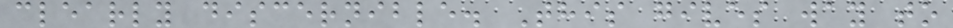clearly discernible. This gives way to
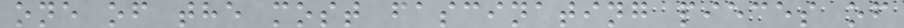one of the most fascinating pieces of
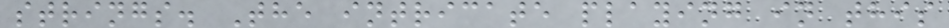strings. The intricate playing in this
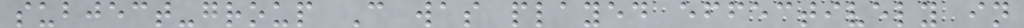subject-group C was played effectively in
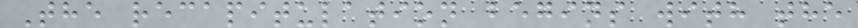The recapitulation begins with the
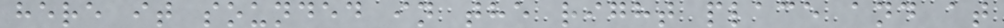here it sounded in the right place and at
